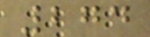274
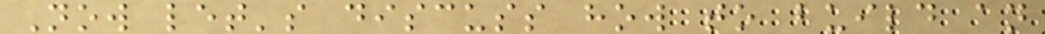Now let's discuss how to build an
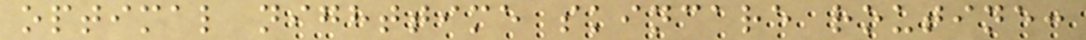optimal nighttime skincare routine:
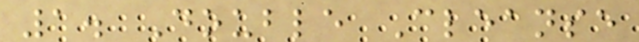1. Double Cleanse
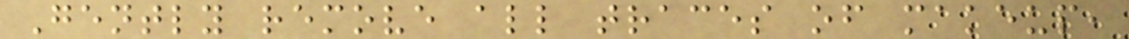Gently remove all traces of makeup,
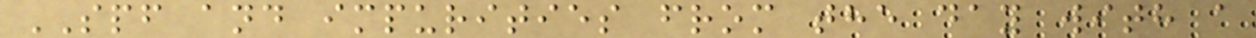SPF and impurities from the day with a
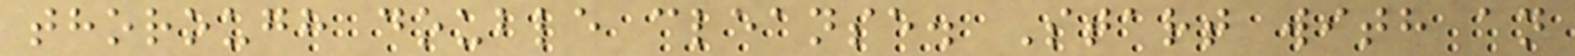thorough double cleanse. Start with an
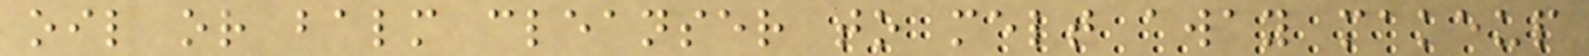oil or balm cleanser to melt away makeup
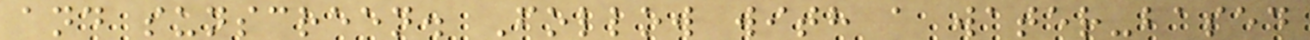and sunscreen. Follow with a water-based
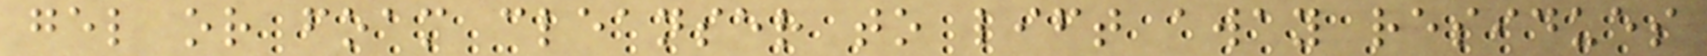gel or foam cleanser to lift away residues
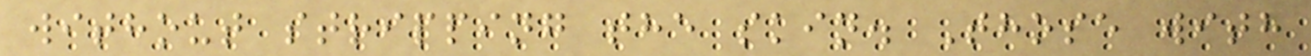without stripping the skin. Those with
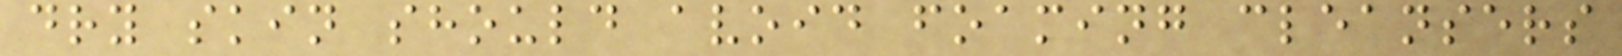dry skin should avoid foaming cleansers
